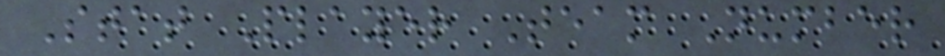Stat Player Team Number
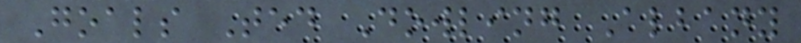Goals Ted Dowling Albany
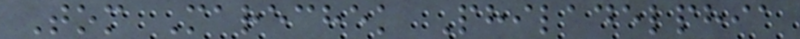Tom Marechek Philadelphia
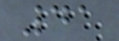41
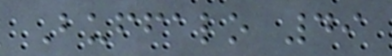Buffalo 49
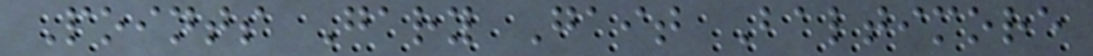Points Gary Gait Baltimore
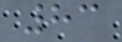83
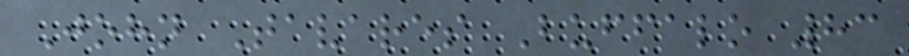John Tavares Buffalo 83
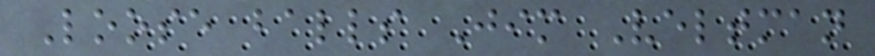Loose balls Jim Veltman
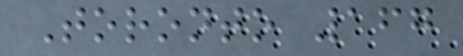Toronto 167
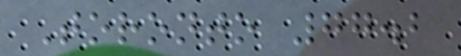Toronto 77.2
